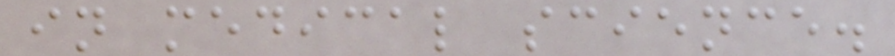in medical science.
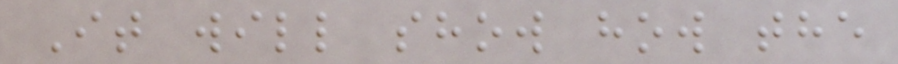It will show how the
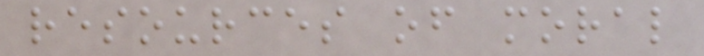resources of moral
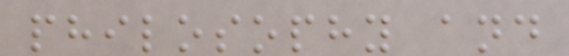philosophy and
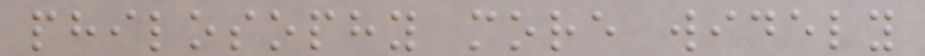philosophy more widely
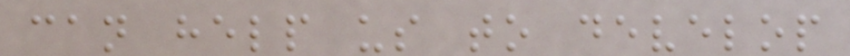can help us to develop
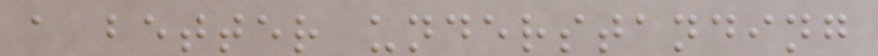a better understanding
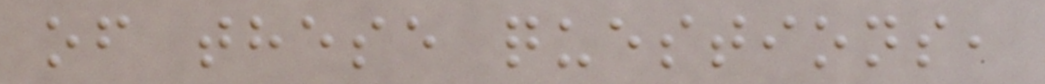of these questions,
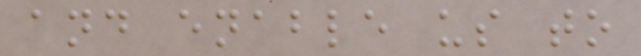and enable us to
